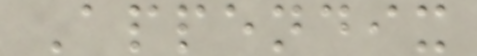Appendix
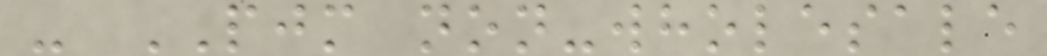- PJM non-wholesale
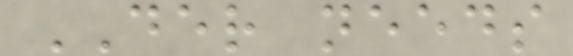DER needs
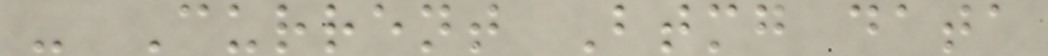- Current Btmg data
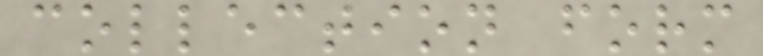collection form
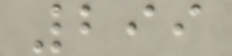299
